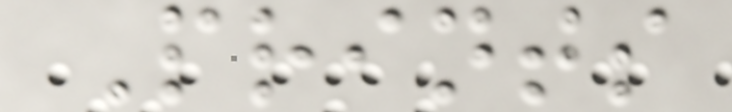Prints
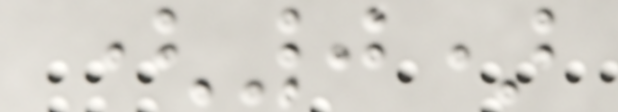(0)
